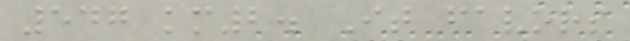547 km2. It favors
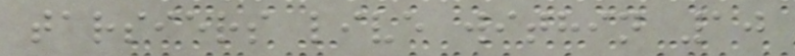tarsiers live within 10
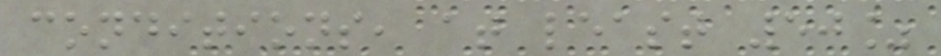conditions, at least 50%
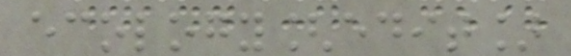ecology[edit]
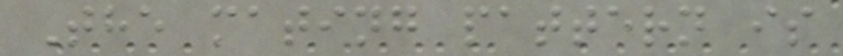The mating pattern is
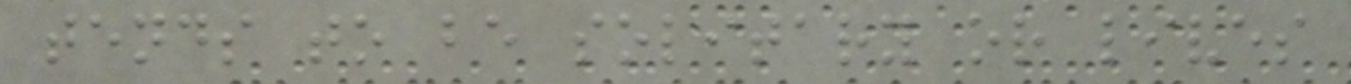tends to be solitary or lives
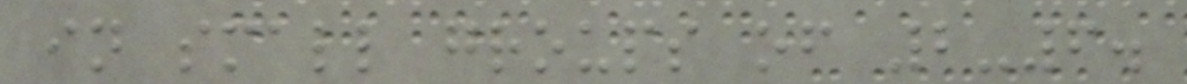in small groups of 2-6.
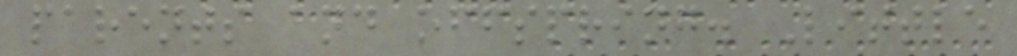parents and offspring. Little
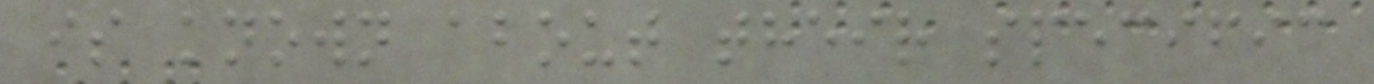is known about their specific
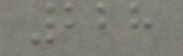228
